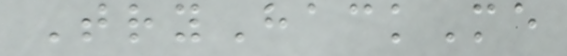TryHackMe
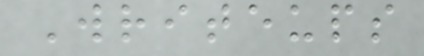Writeups
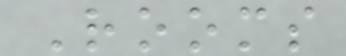Rooms
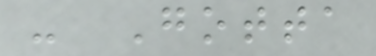- Gotta
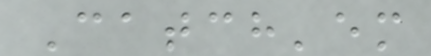Catch'em
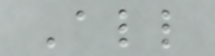All
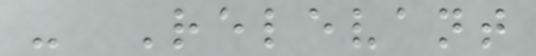- Relevant
